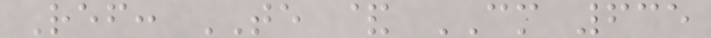Ref: TE & CM 635
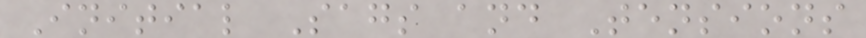Initial Sags and Tensions
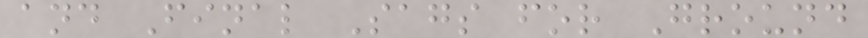and Final Sags for Ground
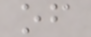of
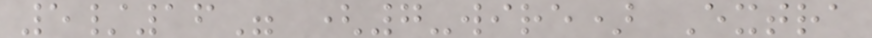5/16" (7-wire) Extra
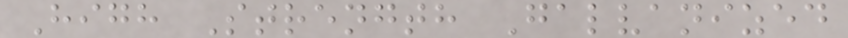High Strength Galvanized
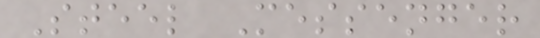Steel Messenger
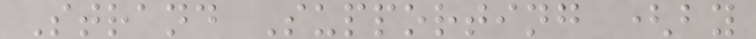Strand Supporting (by
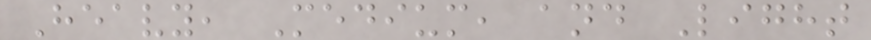Heavy, Medium, and Light
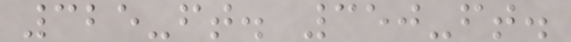325-ft. 350-ft.
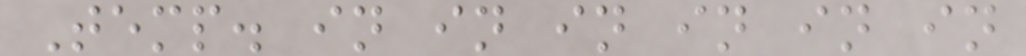Temp. in in in in in in
